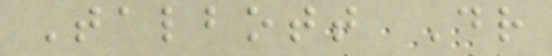Talbott Dr
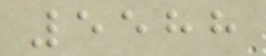5588
